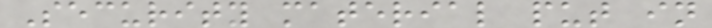Security material put in
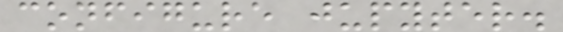configure jupyter.
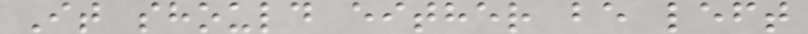It should either be left
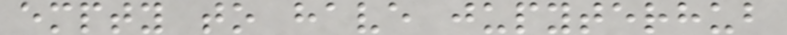empty to have jupyterhub
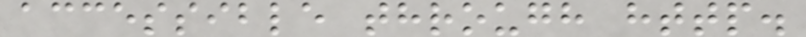accessible through http.
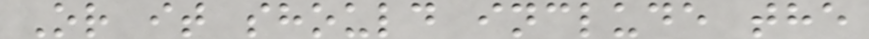Or it should include the
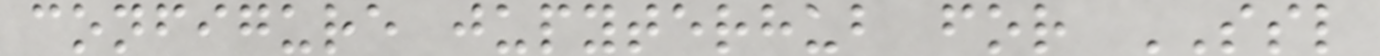configure jupyterhub for SSL
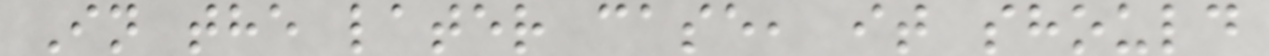In the later case, it should
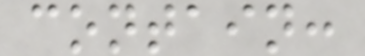contain:
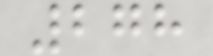278
